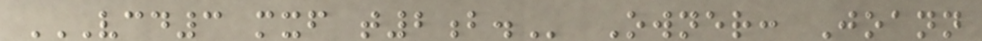VCD3 MXF T2B. Owner: Joann
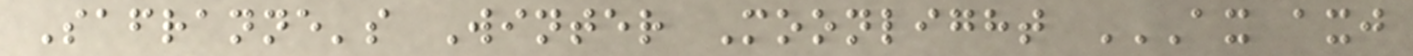Safranne's Winter Moonlight AX AXJ
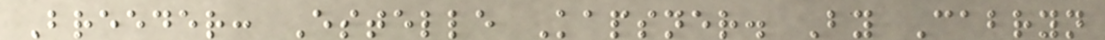Breeder: Estelle Kapsner. By Cabryn
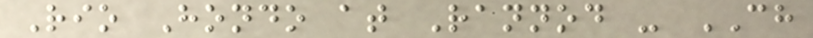Rio Hondo at Rannod - CH
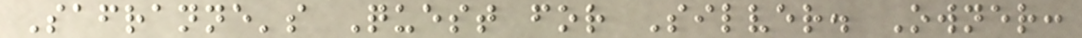Safranne's Quest for Silver. Owner:
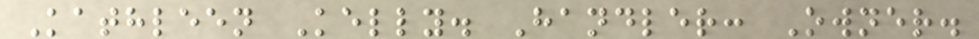Kathleen Kelly. Handler: Owner.
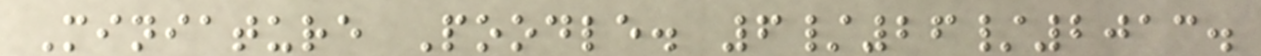Miniature Poodle. 6/26/2013.
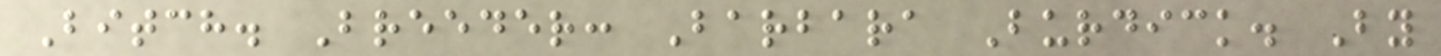Bitch. Breeder: Barbara Burdick. By
